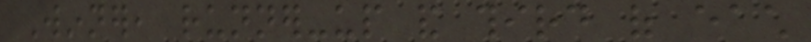Winner, runner-up and third of each
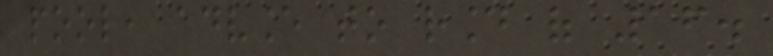pool, advance to round of 16.
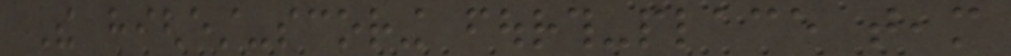The highest-scoring fourth-place team
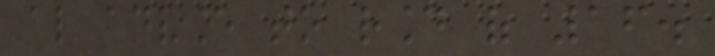also advance to round of 16.
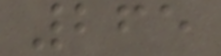265
